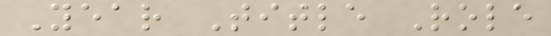Year Title Role
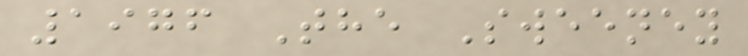1976 The Sweeney
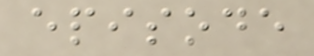episode
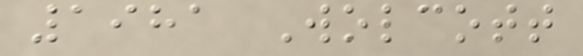1981 Wolcott
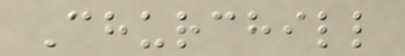Churchill
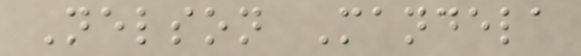Nelson Mandela
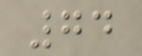74
